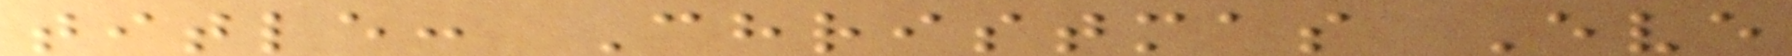title: Christmas Eve
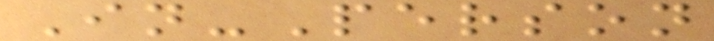In-Person
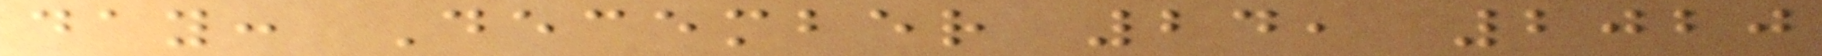day: December 24, 2020
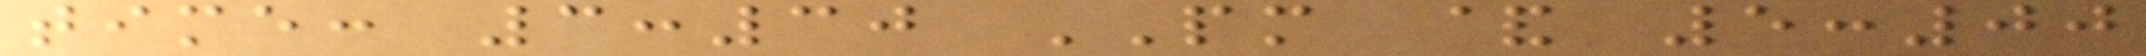time: 3:30 PM & 5:00
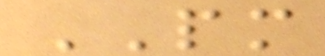PM
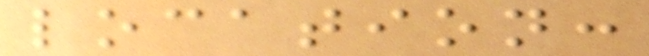location:
